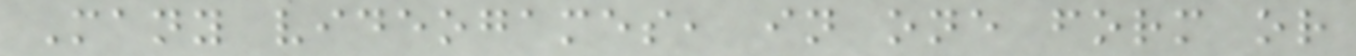Many videogames, in one form or
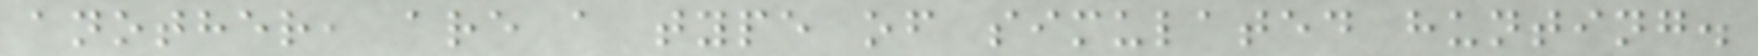another, are a type of simulated hunting.
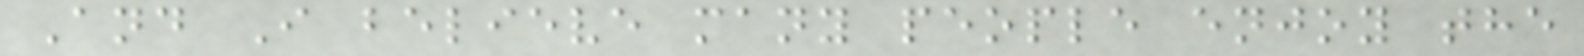And I believe many people enjoy the
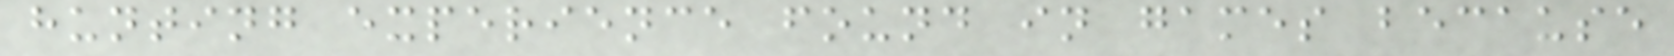hunting experience found in games because
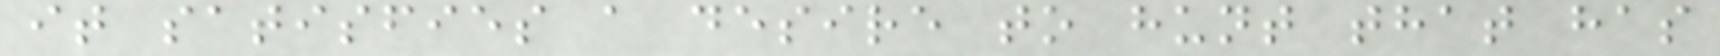it satisfies a desire to hunt that has
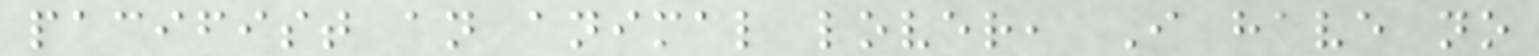pacifist an animal lover, I have no
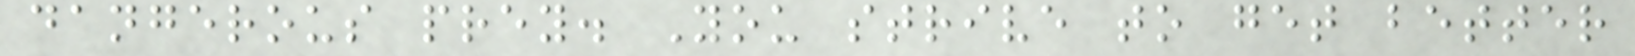dangerous prey. You strive to get better
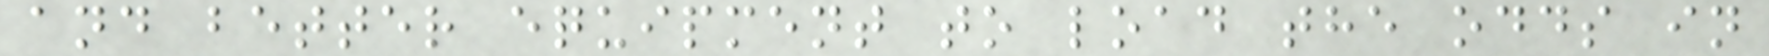and better equipment to load the odds in
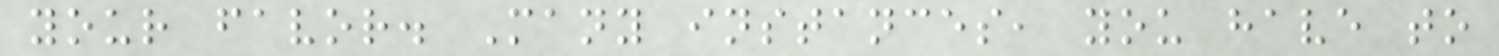your favor. Many instances, you have to
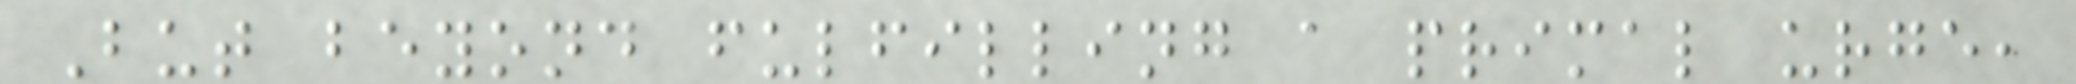But beyond fulfilling a primal urge,
